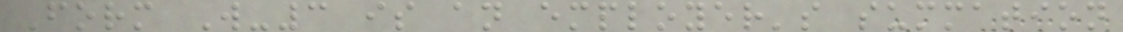Form W-3 is an employer's summation
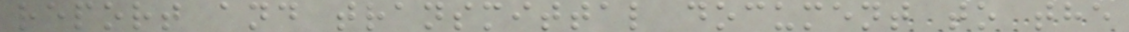report and transmittal document to the
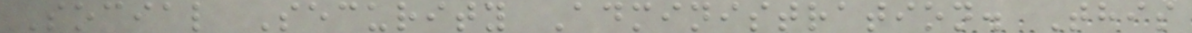Social Security Administration. This
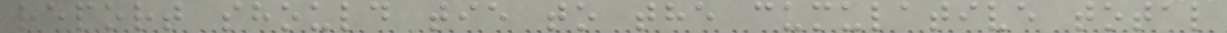report should tie to the cumulative total
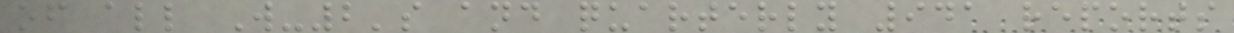of all W-2's and quarterly 941 reports
